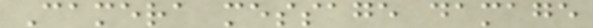Camera message damage
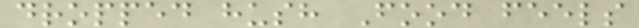dropped hush Food feels
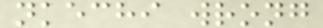nkechi wrong
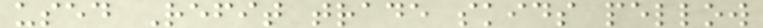used Refit trade skids pellow
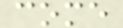come
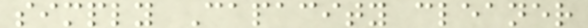simply Capacity cleaner
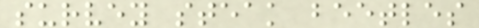survey steak beetles
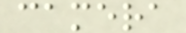camera
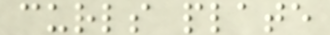curls plate
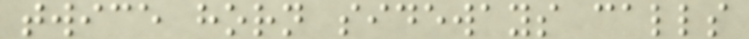twice horn sideways calls
